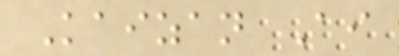Kaizan Ai
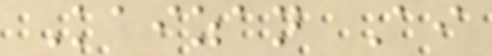Kaizan Ai
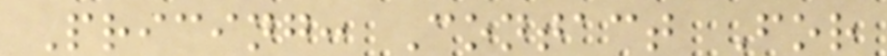Pricing: Contact For
